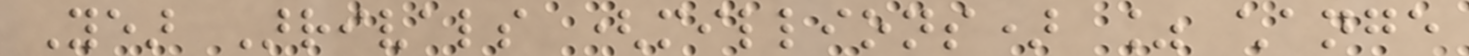Year Arrivals (millions) % change
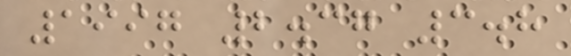1997 2.37 3.8
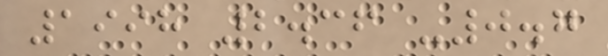1998 2.36 -0.7
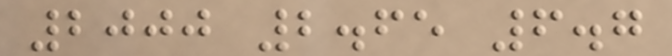2000 2.65 6.7
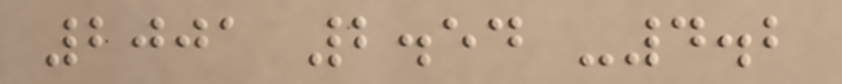2001 2.54 -4.2
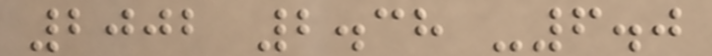2002 2.38 -6.0
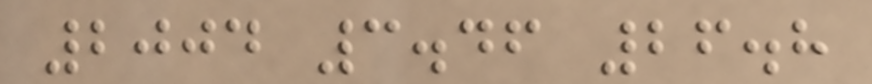2004 3.46 26.8
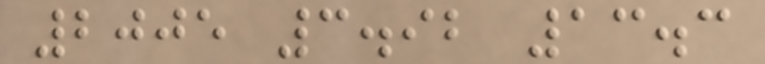2005 3.92 13.3
